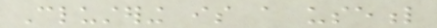Clustering is a useful
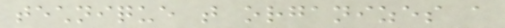technique that organizes a
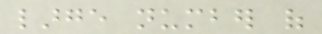large number of
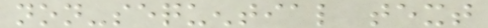non-sequential text
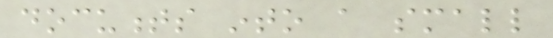documents into a small
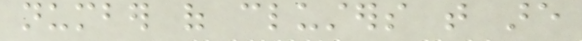number of clusters that are
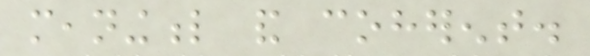meaningful and coherent.
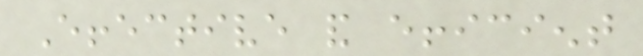Effective and efficient
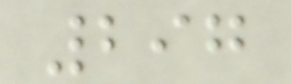297
